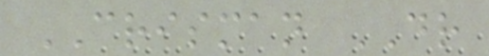CRISMAN DR
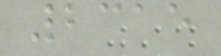2315
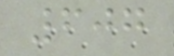607
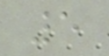5
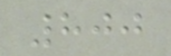800
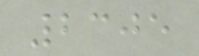2305
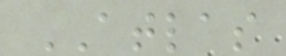ATLAS
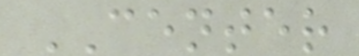CENTER
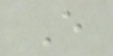E
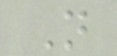N
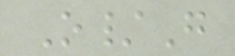O/G
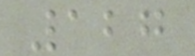127
